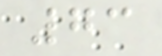73
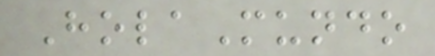HolaMundo
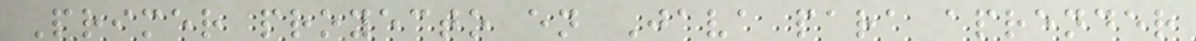Primer proyecto en Java para aprender
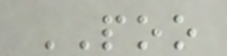POO
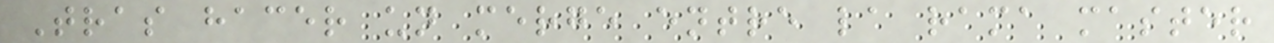Tras hacer un merge entre la rama master
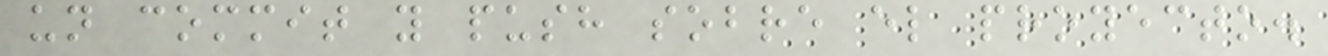un commit y push sobre el proyecto.
